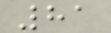81
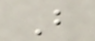B
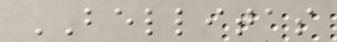BELLITAS
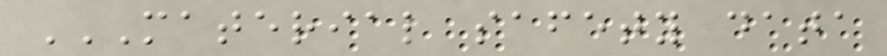MATERIAL SAFETY DATA
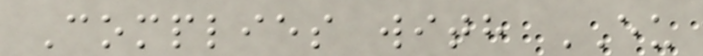Complies with EU
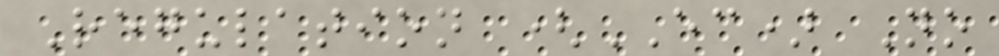Regulation (EC) No
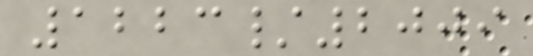1223/2009
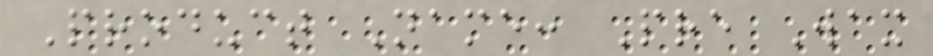Product Name: Pre Wax
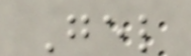Gel
